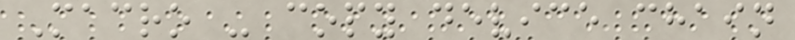Macro - copy device chain
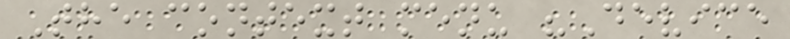The context menu "Device
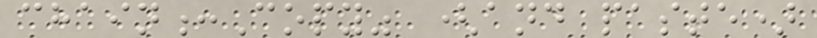chain:Copy" (and paste)
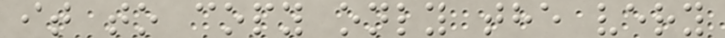it to copy only the very
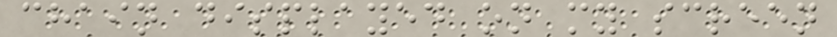chain displayed on my screen
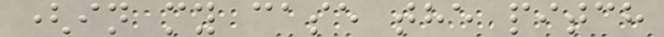(in my case the pitch
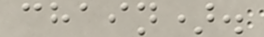chain).
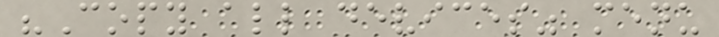"Copy all devices" menu
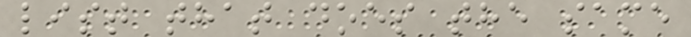list that does the same
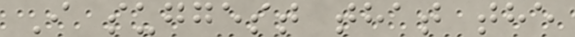I suggest that the
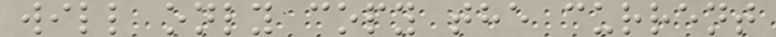will only copy the current
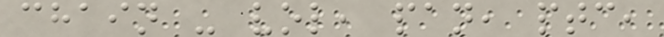chain - vol, pan, ptc,
